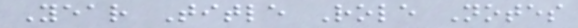Year Title Role Notes
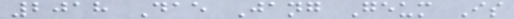2018 Dae Jang Geum Is
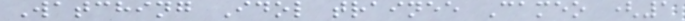Watching Idol trainee Cameo (1
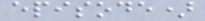episode)
